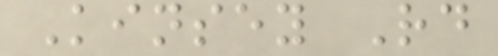Kinsey Rd
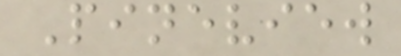Pineview
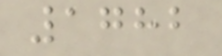1782
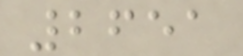2651
